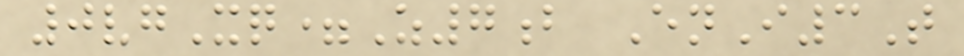0vgXq=Z7b EnI3T
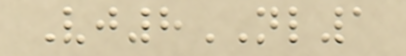Vj8NL1
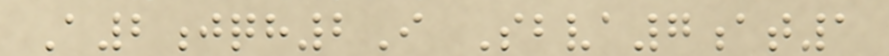A2jqh2I Sbva7at1
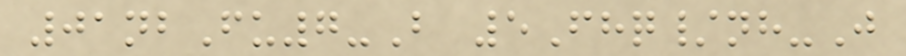01nbFu7-B 5Fhq/nh-J
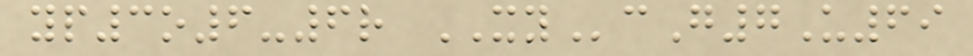yp3o6-6r XYcG7U69
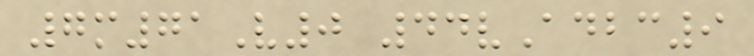7m71V0 44vAdbc9
